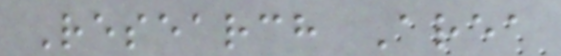Research Area
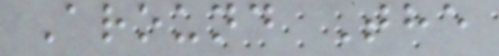Around The
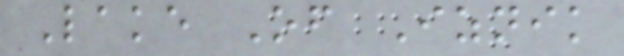Lake Of Iznik
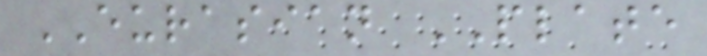EURASIAN PLATE
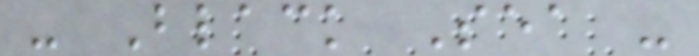- Black Sea -
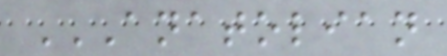ANATOLIAN
